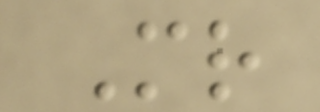Mr
